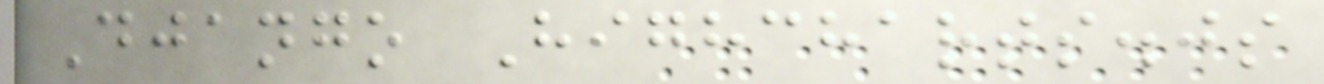Django Highcharts.js
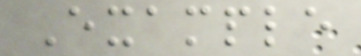Example
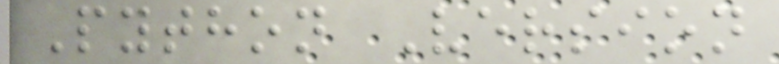Python Version
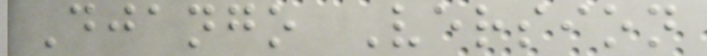Django Version
